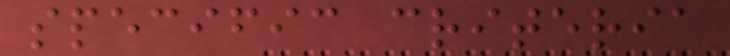specific criteria
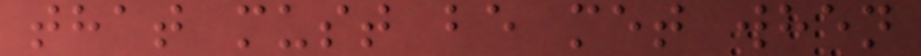that must be met when
